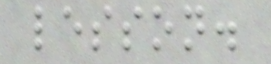lesson.
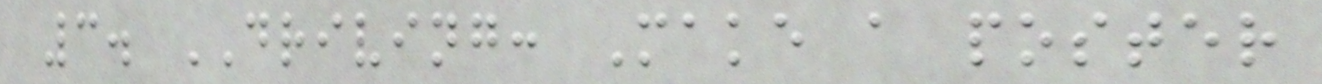3. DRIVING: Make a poster
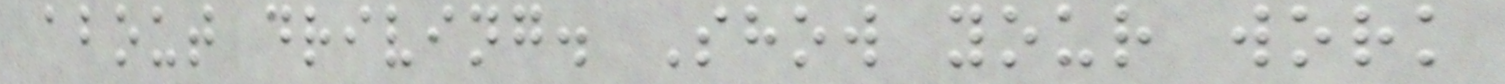about driving. Show your work
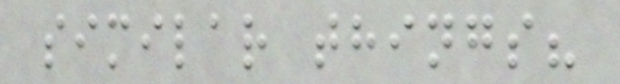similar things?
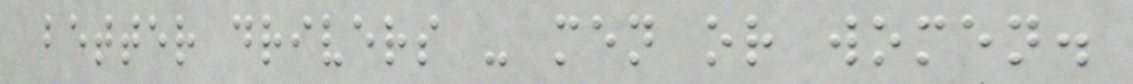better drivers - men or women.
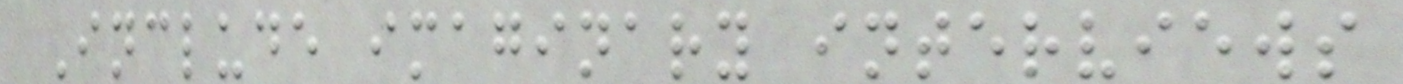Include imaginary interviews
